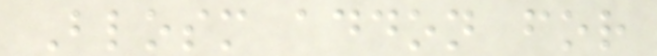Blosm addon for
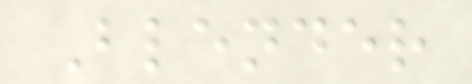Blender
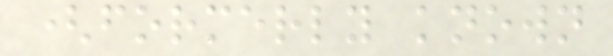(formerly known
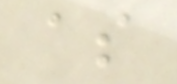as
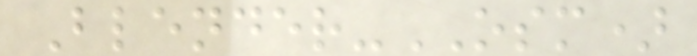Blender-OSM)
